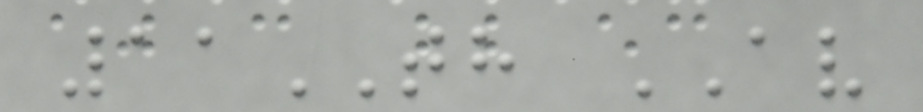11TH AV
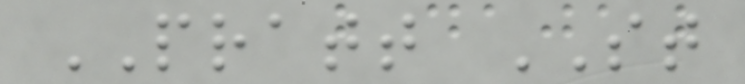PRATT ST
